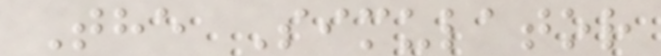The Simulator
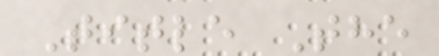Title The
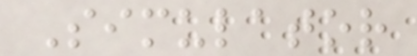Simulator
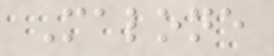Malone
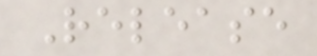Release
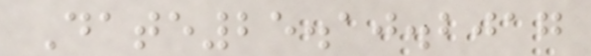Date25.10.2017
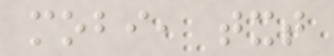mobi, txt
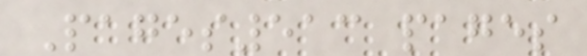Pages513 pages
